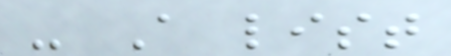- A list
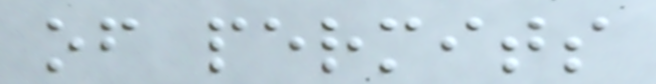of permits
